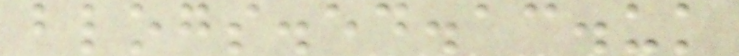blogs.ed.ac.uk
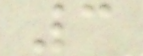3
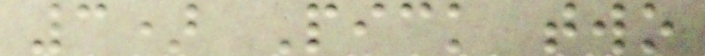3) Pick two
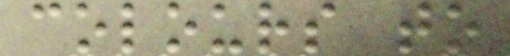colours to
